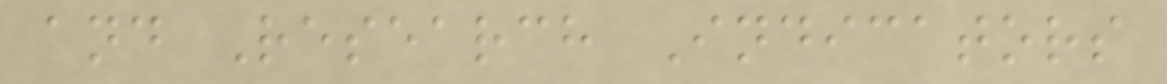and Research Indicators
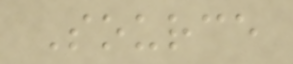Source
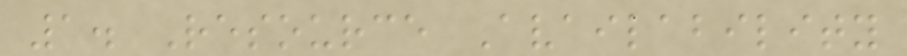1. Resource Availability
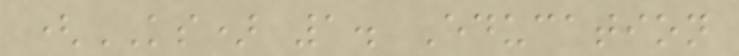(KS) 1. Education
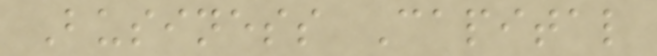Business Capital
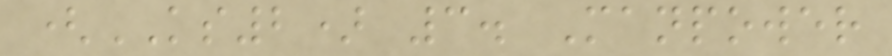(KS2) 3. Manpower
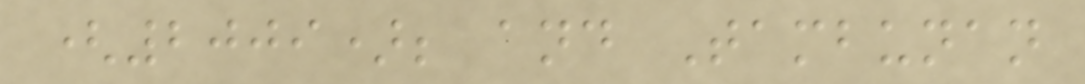(2009); and Tambunan
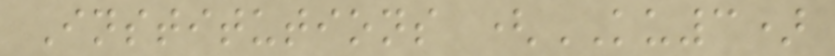Institutions (KU3)
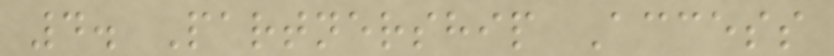4. Partnership Access
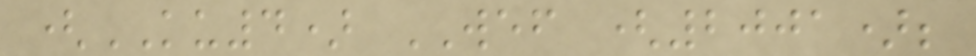(KU4) WEF (2001);
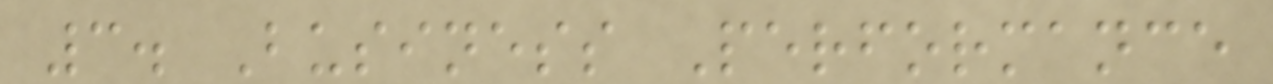3. Business Performance
